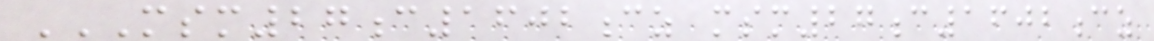MSM27C1602CZ MSM27C1602CZ
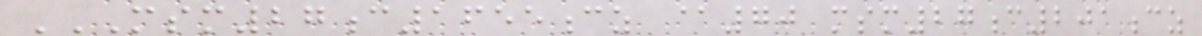MSM27C1655CZ @70 MSM27C201CZ
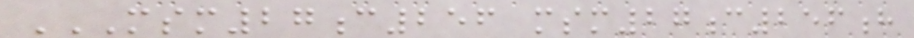MSM27C256 MSM27C256H
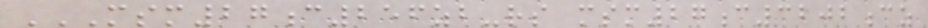MSM27C256ZB-RS MSM27C3202CZ
